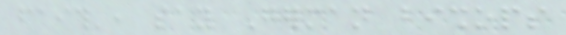faith', say German bishops
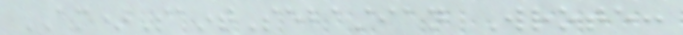AM)SaintSebastian Wrote:
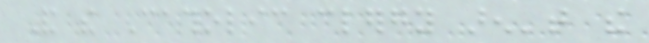And the Catholic clergy aren't the
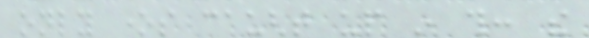only ones caught up in this: the
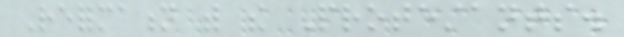Reformation with the Protestants.
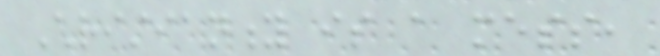Christianity is a mess,
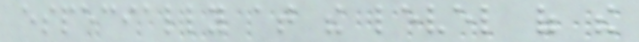especially at the level of the
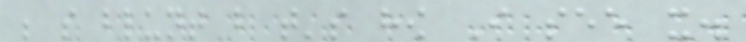be so blunt but that's how I see it.
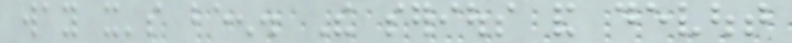way it's been. The serious and devout
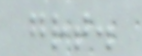great.
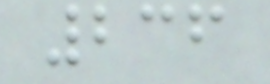236
